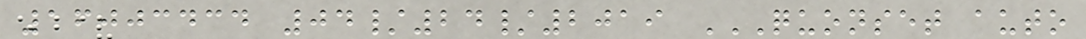16003434 04/24/2019 QUONSET AUTO
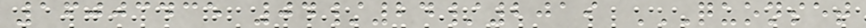16003435 04/24/2019 QUONSET
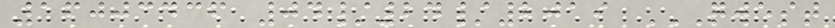16003436 04/24/2019 QWEST
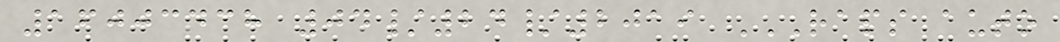16003438 04/24/2019 RAPS AUTO
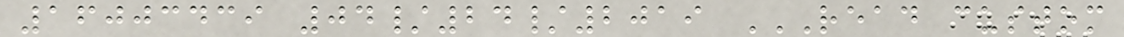16003439 04/24/2019 READ CUSTOM
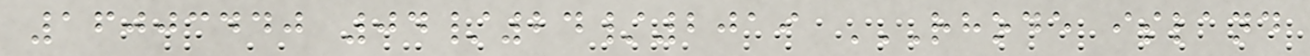16003440 04/24/2019 RHODE ISLAND
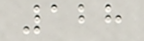128
